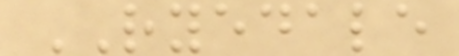RYEDALE
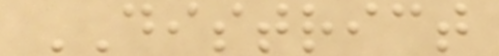DISTRICT
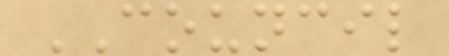COUNCIL
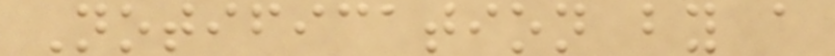Notification by a
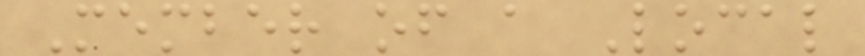Member of a Local
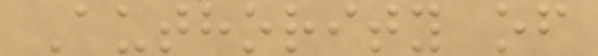Authority of
